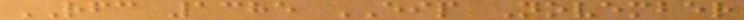RFC 1385 EIP November
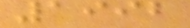1992
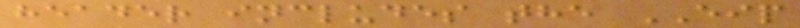header includes the EIP
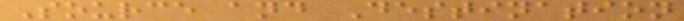Source and Destination
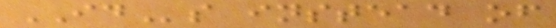IDs instead of
